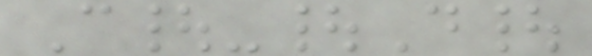C|-|D|
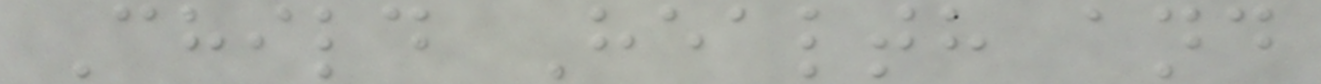Child Health and
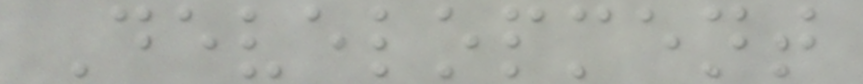Development
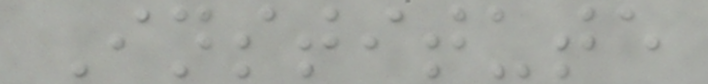Institute
